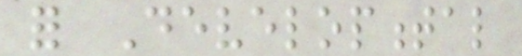for Developmental
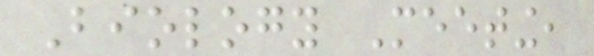Biology Meeting,
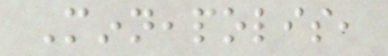Minneapolis,
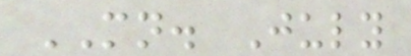MN. July
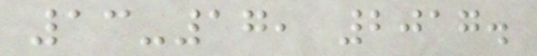13-17, 2017.
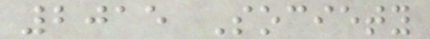2015 Society
